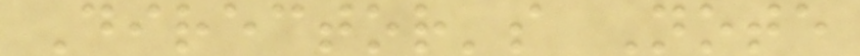Director's Note
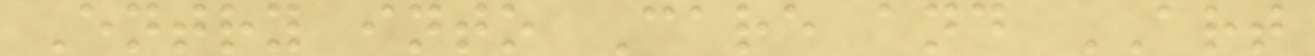Entry into Care and ART
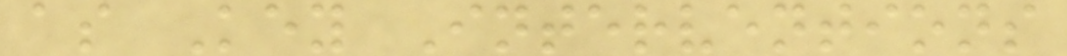as Key Interventions
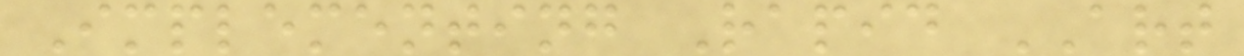Implementing Rapid ART
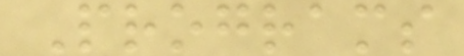Programs
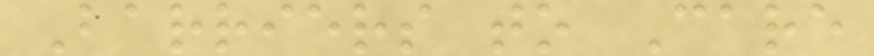Barriers to Care
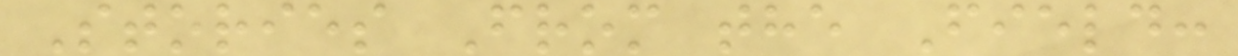Stories From the Field:
